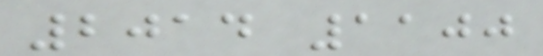2014 1100
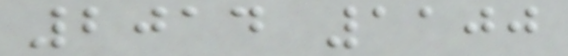2014 1100
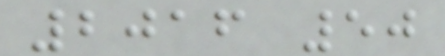2016 50
